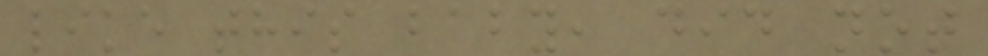like this baby, did not
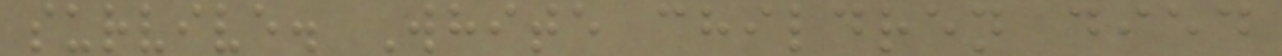survive. White children died
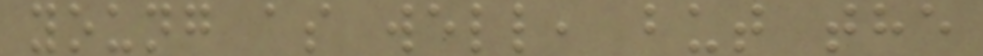young as well, but the
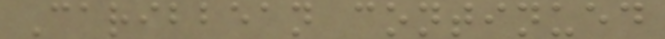Caribbean continued
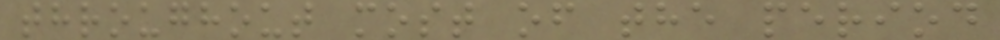throughout most of the period
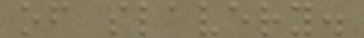of slavery.
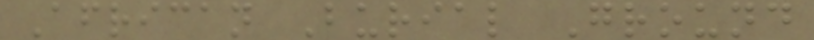African Burial Ground
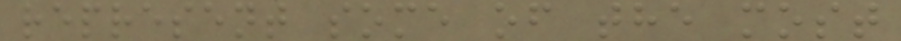represent some of the most
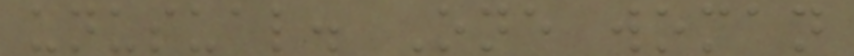unusual. One woman
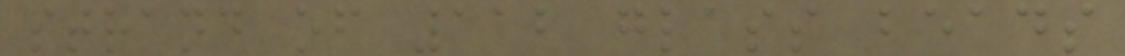strand of 112 glass beads
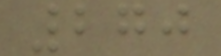270
